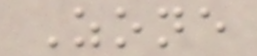Zone
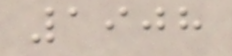1908
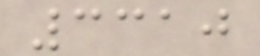3310
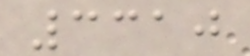3310
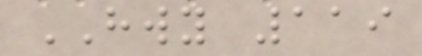HWY 119
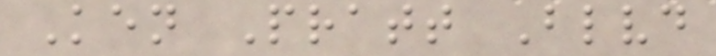Ken Pratt Blvd
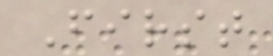First
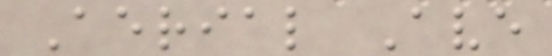Aerial Ave
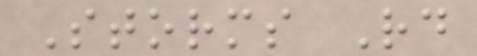Storms Rd
